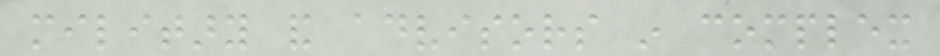military and advisors in complex
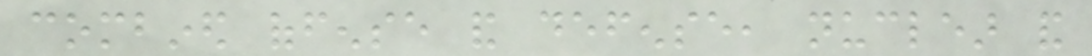combined offense and defense, nuclear and
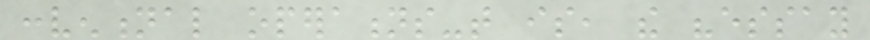conventional operations-that is, the "essay
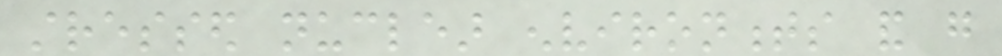stressed nuclear environments and go
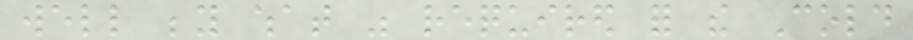well beyond what was required for the Cold
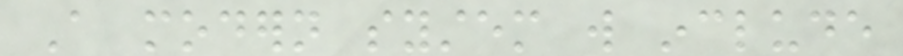A modern system will include
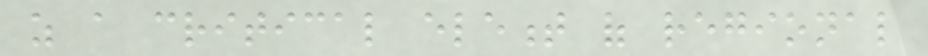as a critical element of regional
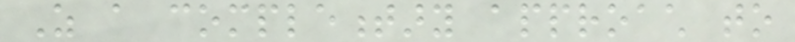As a complementary approach to
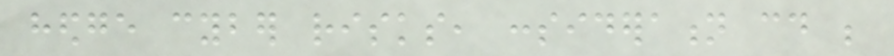hedge cyber risks, consideration could be
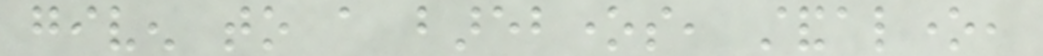given to a barebones, standalone,
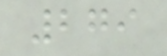279
